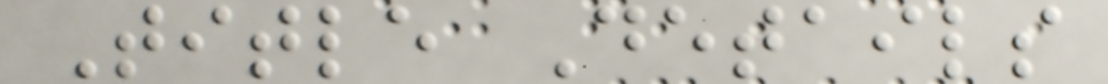Title Details
